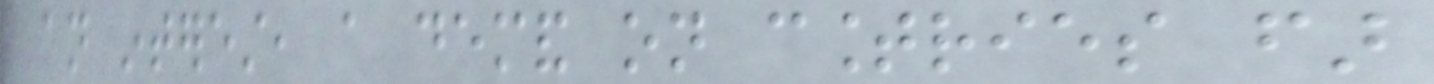an interest, a demand on countries far
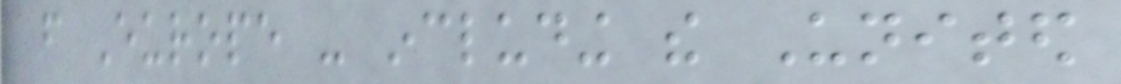from Europe - including the United
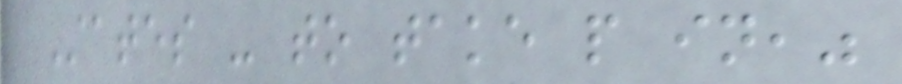States - to take people in,"
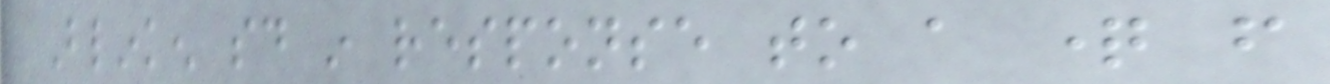Blinken said in response to a question from
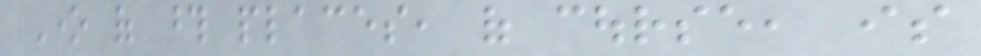One of those places, of course, is
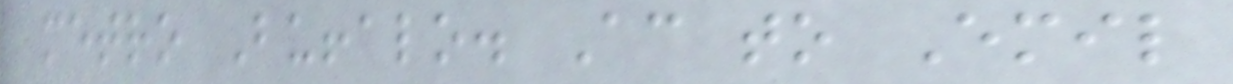metro Buffalo. According to Emil
